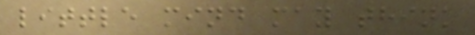little mind may think
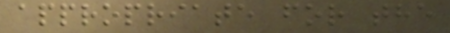appropriate for the
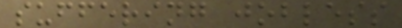suffering jobless
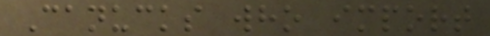Canucks who import
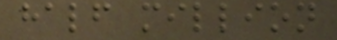half million
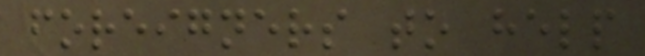foreigners to help
